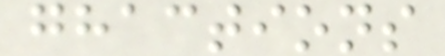ghactions
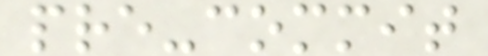pre-commit
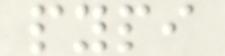pypi
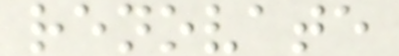renovate
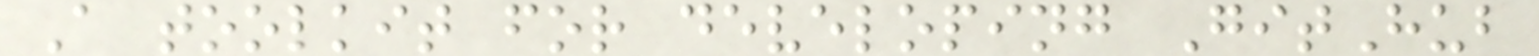A toolkit for developing GitHub
